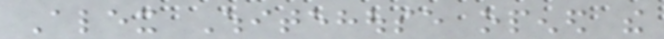Alex Whitehouse opened the
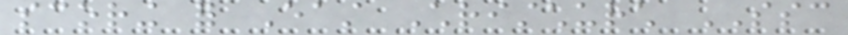scoring for East Christchurch SSC
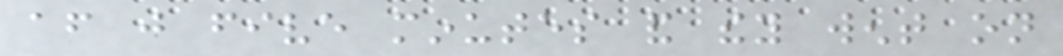after just five minutes and they went on
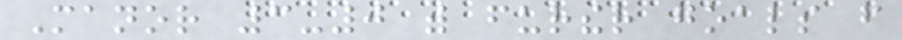Manor 3-0 with further goals from
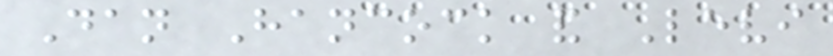Dan Hancock and Levi
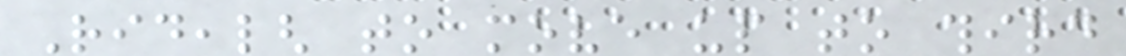Ridealgh to move up to third
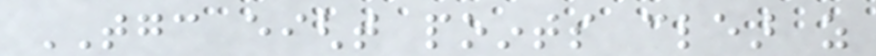TGC eight points clear as
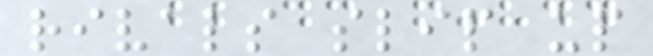rivals slip up
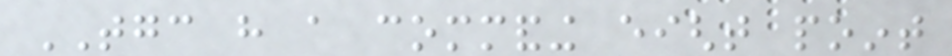TGC have a commanding eight point
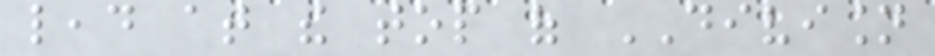lead at the top of DIVISION
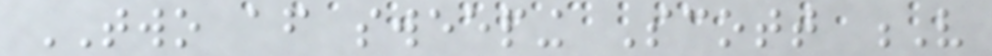TWO after sweeping Scott V
